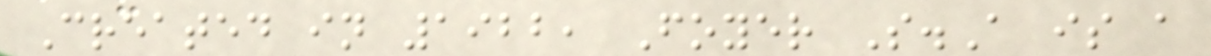Created in 1922, Foyer S.A is a
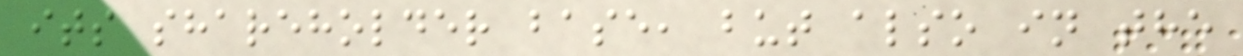its shareholder base, but also in the
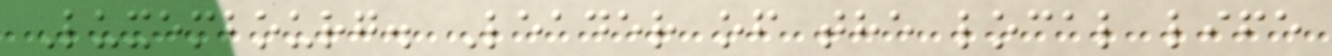Luxembourg. Leader of the local life
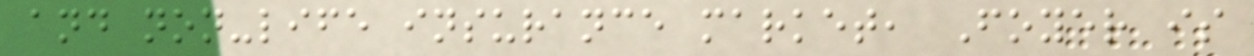and non-life insurance market, Foyer is
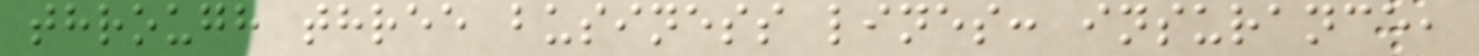through three business lines: insurance,
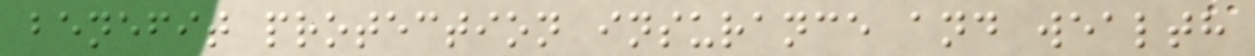benefit protection insurance and wealth
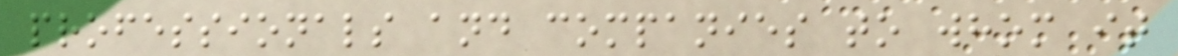professionals and companies to whom it
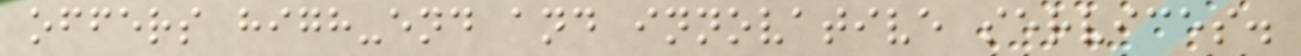offers high-end and innovative services.
